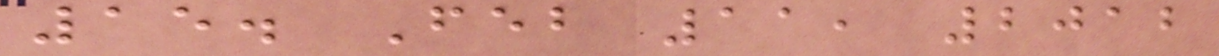15. Feb 11, 2012
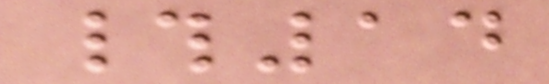#14
